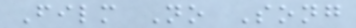Film No Song
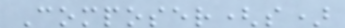Composer(s)
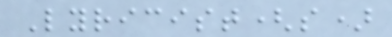Lyricist(s)
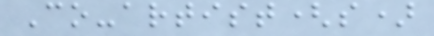Co-artist(s)
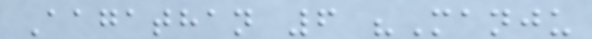Aagathan 6 "Manju
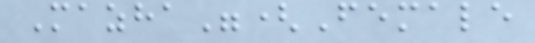Mazha"(Female
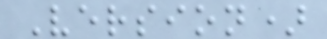Version)
